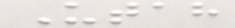Utah
